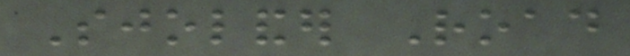Sjolander Road
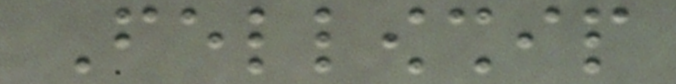Fellowship
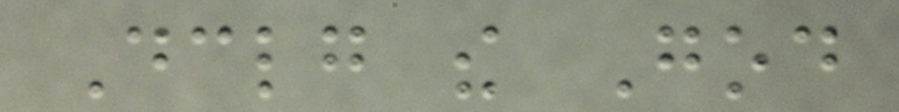Declaring the God
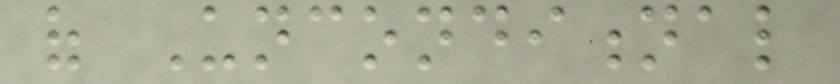of Unconditional
